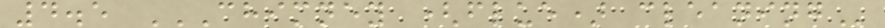4.5 CHIMNEY (FLUE) CLEANING
